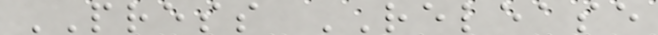PRESS RELEASE
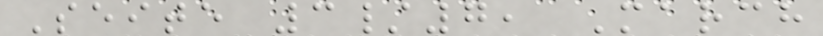Seite 3/7, March
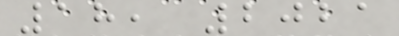18, 2021
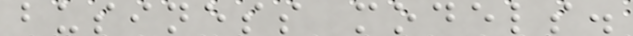business models.
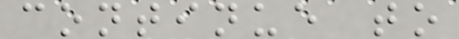continue to
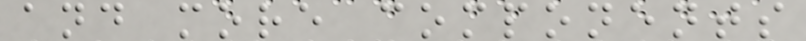and more components
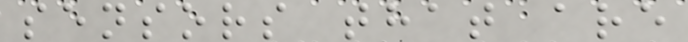sensors that are
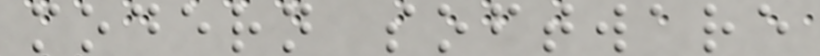modern software
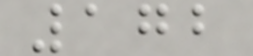172
